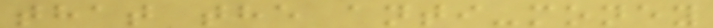that the anti-money
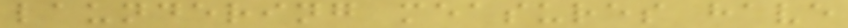laundering measures have
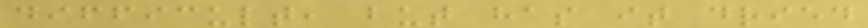difficult, but has it dried
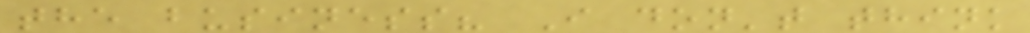the business? I don't think
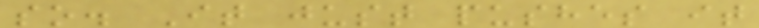so. It just pushes it
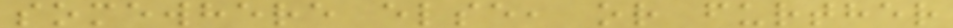somewhere else, or further
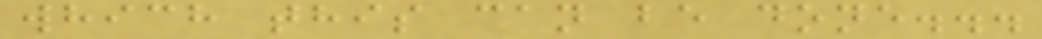which this can be done...
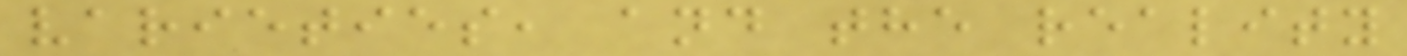varieties, and the reality
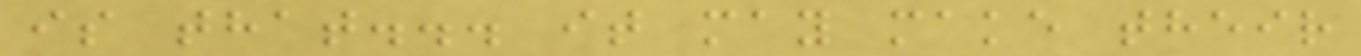is that... it may make their
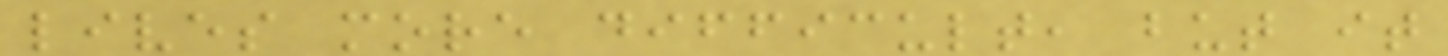lives more difficult, but it
